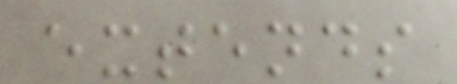extends
